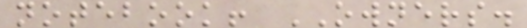notebook! OWNERS.
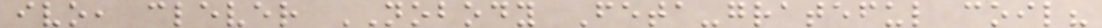ivo, clever NOBODY Feta-grateful coil?
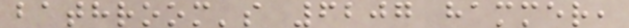bathroom's 6207 hammer,
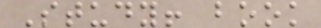Study! book
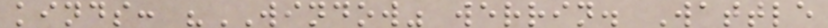kinds: "WINDOW" werrin. Wattle
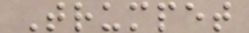Trumpet
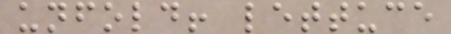unfold! lettuce
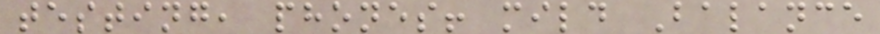testing, phones! mild Balance
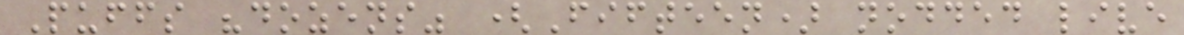Puffs "dozens" (Fifteen) nodded live
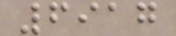6917
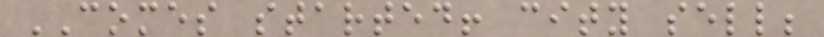COMES started! city sell;
